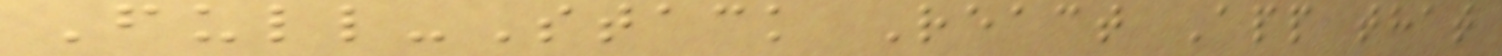Full-Stack React App that
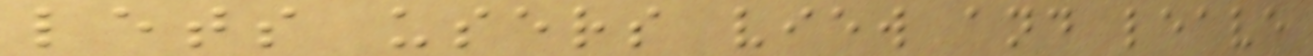lets users view and leave
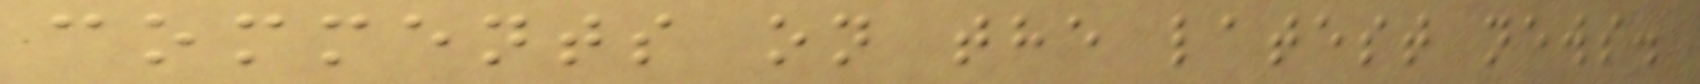comments on the latest news.
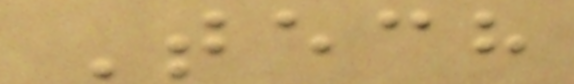Tech
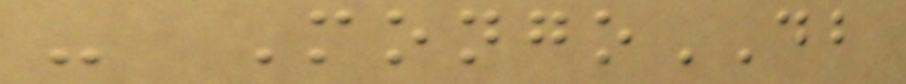- MongoDB
